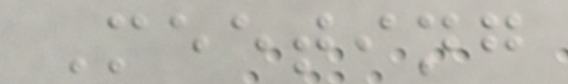Meeting
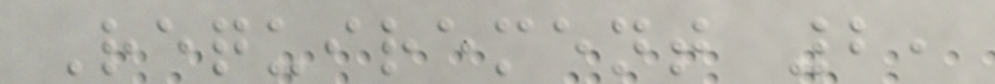Requirement 2,
